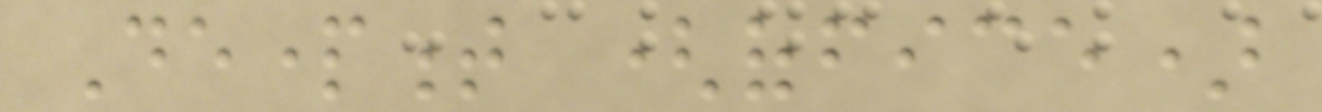Department (office)
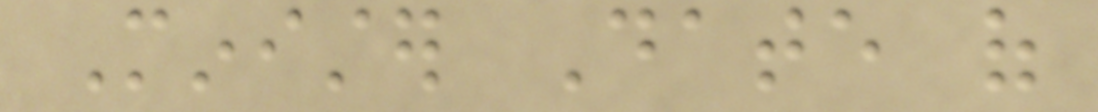Minister Date of
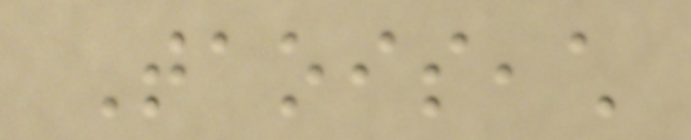Taoiseach
